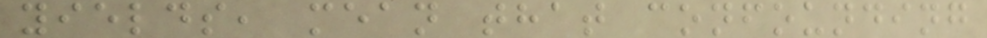yields, mean that confounding
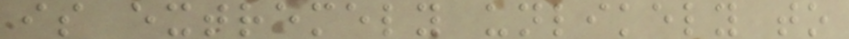is extremely unlikely to
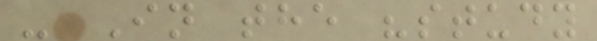- In the "study
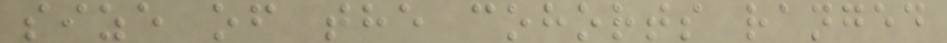size of the cohorts ranged
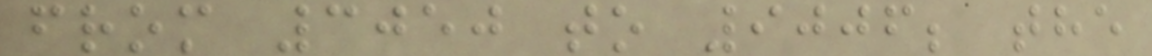from 3050 to 9006; the
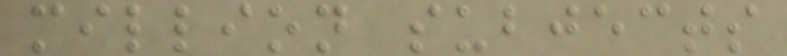million subjects
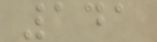141
